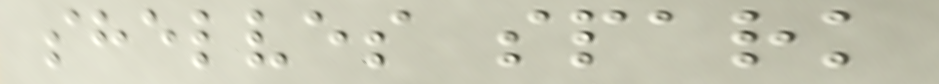shelves spark
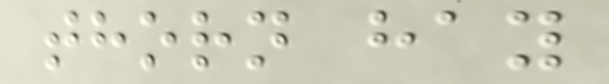thorn hay
